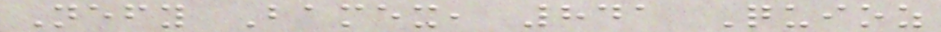Nefy Bamex, 841 Quioz
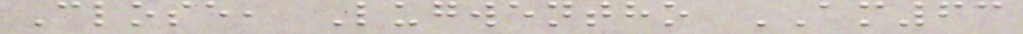Close, Lugwentho AM63
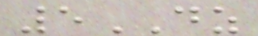5DZ
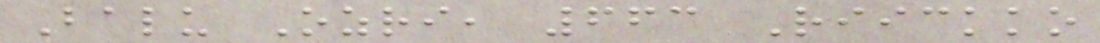Balu Ozri, 663 Riickko
